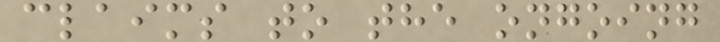claims to the ongoing
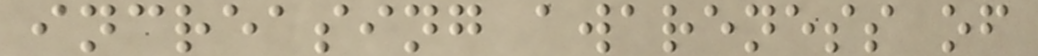increasing awareness of
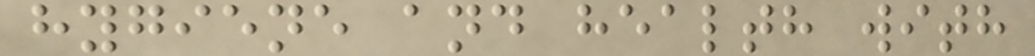hygiene and health with
